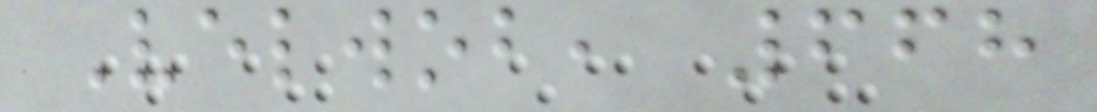Velwob, 668
